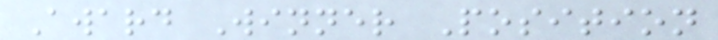Award Winner Position
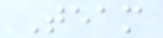Team
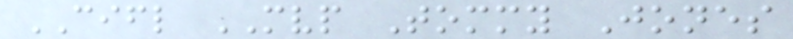CIFL MVP Tommy Jones
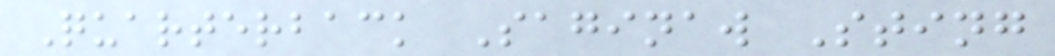Quarterback Saginaw Sting
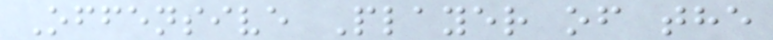Offensive Player of the
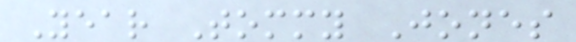Year Tommy Jones
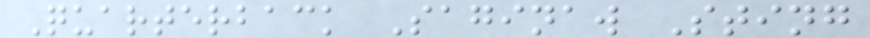Quarterback Saginaw Sting
